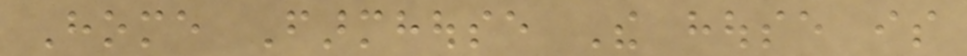Home Farmhouse The house is
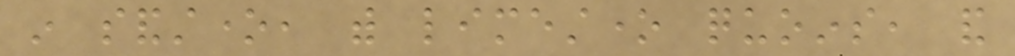in sandstone, with limestone quoins, and
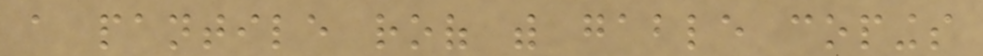a pantile roof with gable copings
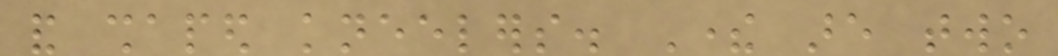and shaped kneelers. There are two
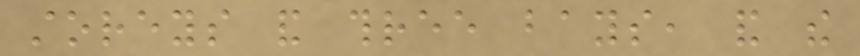storeys and three bays, and the
